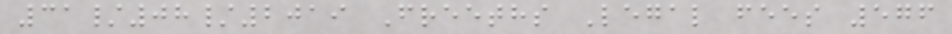31/08/2019 Freeths Legal fees 576
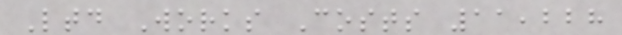Ltd Works Costs 11,228
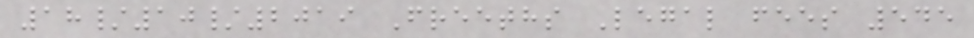18/10/2019 Freeths Legal fees 545
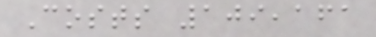Costs 109,161
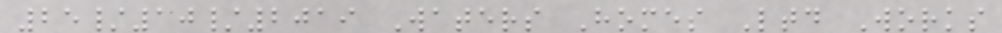25/10/2019 Waters Homes Ltd Works
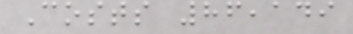Costs 86,149
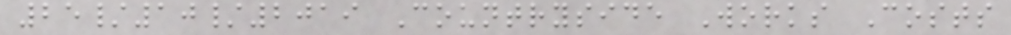25/10/2019 Countryside Works Costs
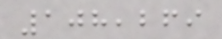108,269
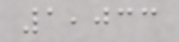1,033
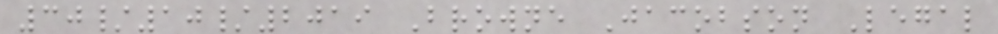30/10/2019 Browne Jacobson Legal
